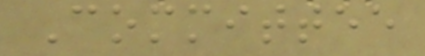Committee
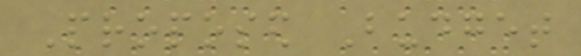Proposed Budget
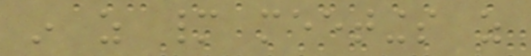in as many meetings as
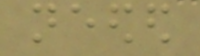needed
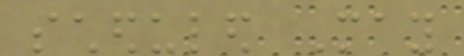scheduled May
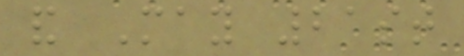and May 21st
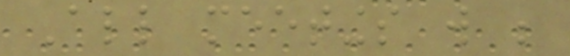All meetings will be
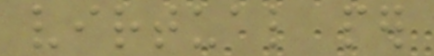virtual per
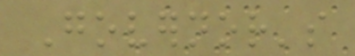Governor's
